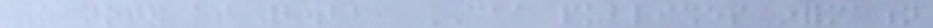As noted at 2.22, CAA publishes information
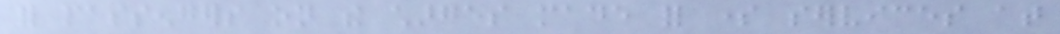for passengers on the charges made for some services at
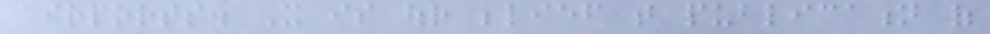airports. It is our belief that publication of
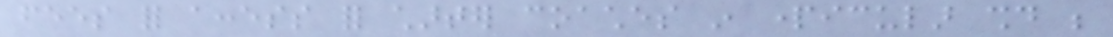fees for access for charter coaches in particular should be
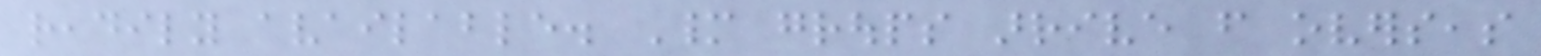readily available. Many groups arrive from overseas
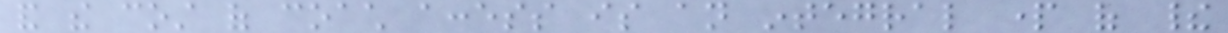and the cost of coach access is an integral part of their
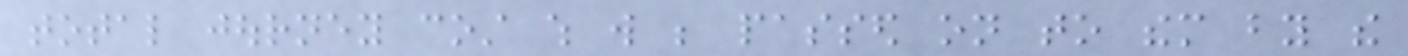total journey cost which will be passed on to them by the
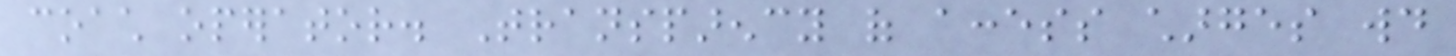coach operator. Transparency of access charges would
